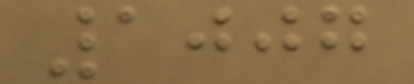1007
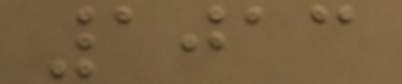1013
